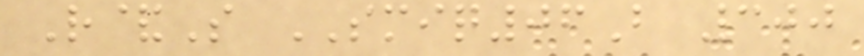R&S SMIQ06B 300
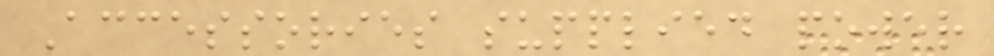Accessories supplied power
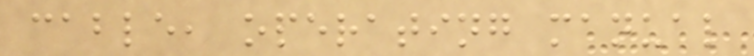cable, operating manual
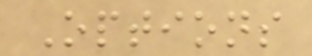Options
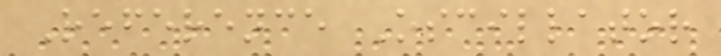Reference Oscillator
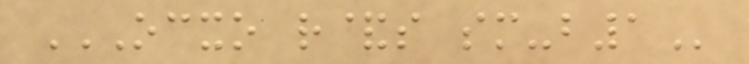OCXO R&S SM-B1
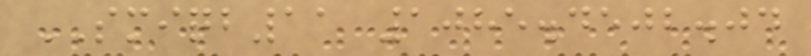SMIQB11 1085.4502.04
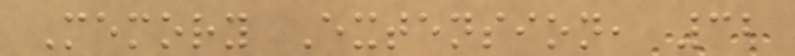Memory Extension, 32
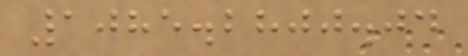1085.2800.04
